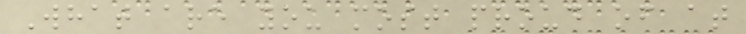What are you most proud of at
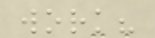work?
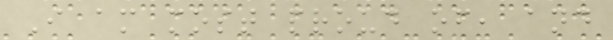I am most proud of, and
